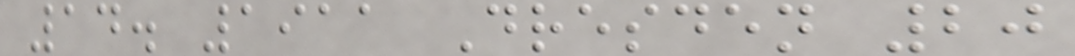14. 1911 Dresden 20
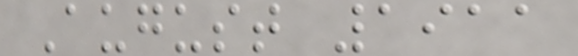August 1911
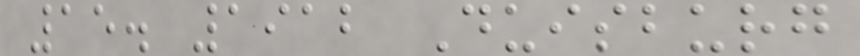15. 1912 Duisburg
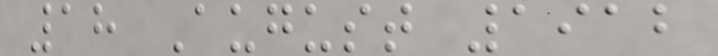18 August 1912
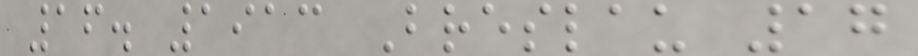16. 1913 Breslau 17
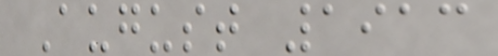August 1913
